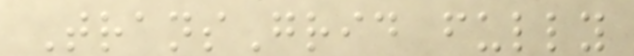TransGrid fully
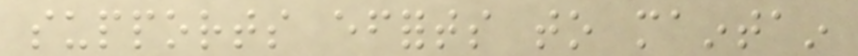supports efforts to maintain
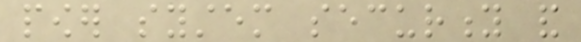power system security and
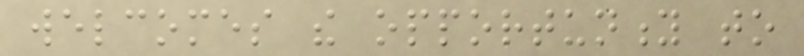welcomes the opportunity to
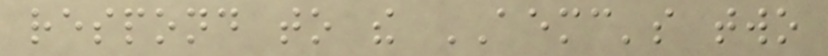respond to the AEMC's two
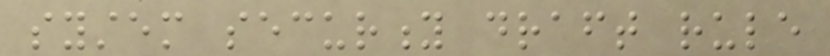system security draft rule
